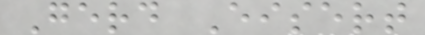Gerd Eisert
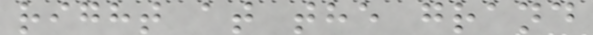right at the grand
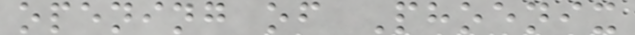opening of Phoenix
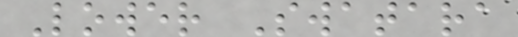Lower Swatara
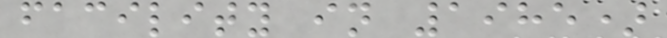facility in 1985)
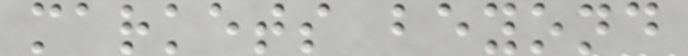markets beyond
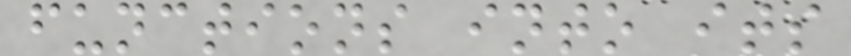functions into its
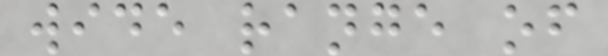wide range of
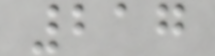217
